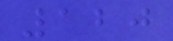120
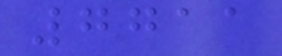7711
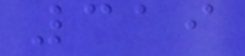319
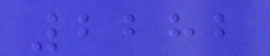2282
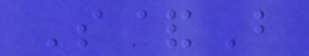S&B
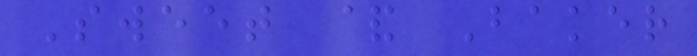Sweet & Baker
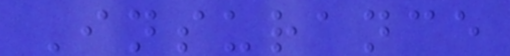Insurance
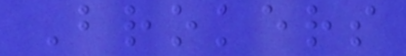Brokers
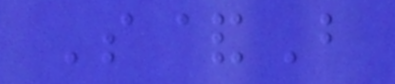S&B
